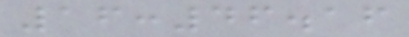16:46.16
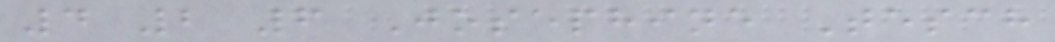4 2 6 Josephine Tesch
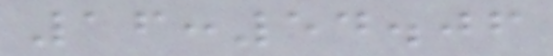16:54.06
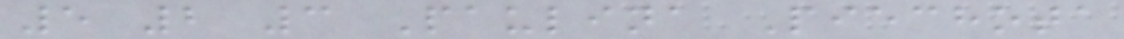5 2 3 Paulina Piechota
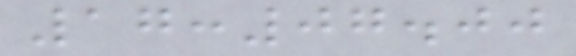17:07.00
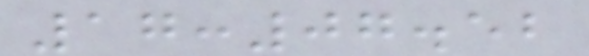17:07.52
